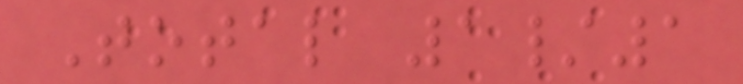Total 1/1
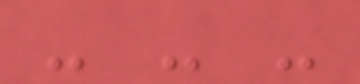- - -
